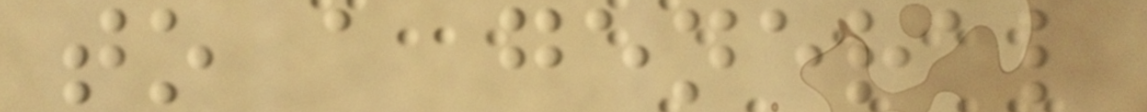to a general
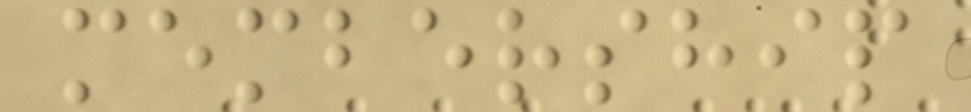membership
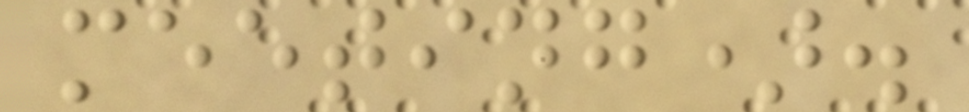meeting).
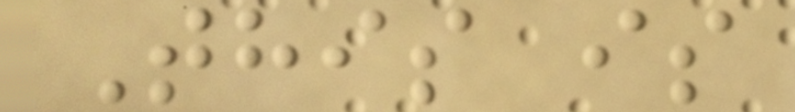This is
